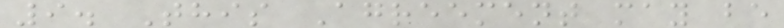9. This Agreement may be
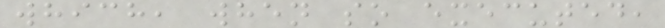which, when so executed,
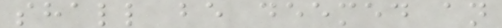shall be deemed an
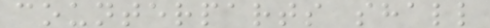counterparts shall
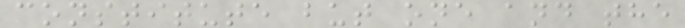constitute but one and the
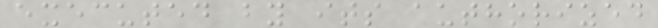executed by its authorized
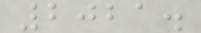2021.
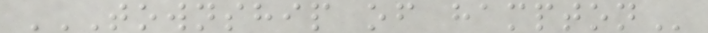TOWNSHIP OF HAMPTON
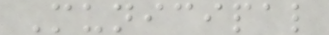Municipal
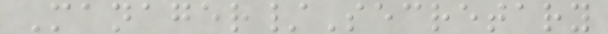Manager/Secretary
